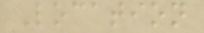Location
